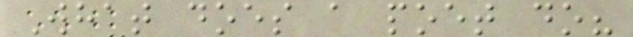What does a poet do?
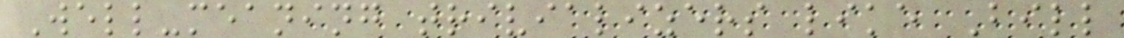Well-meaning trivializers like Bill
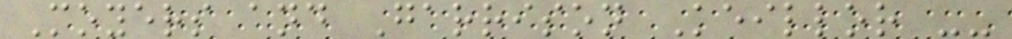Moyers and Garrison Keillor --
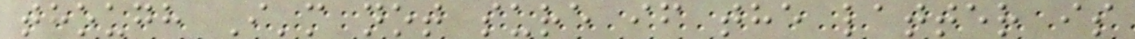though I'm not sure if the latter is
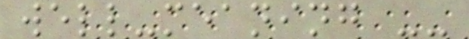well-meaning --
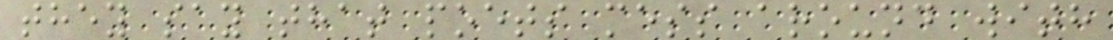they say that poets mess around with
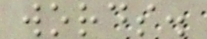words.
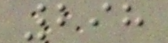298
